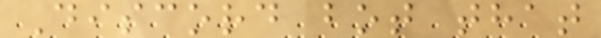Discord bot that
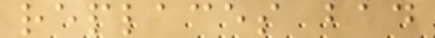replaces bad
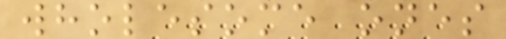wholesome ones
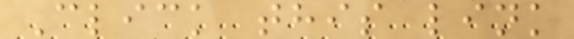Click this link
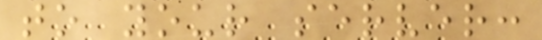to your server:
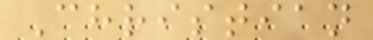Christian
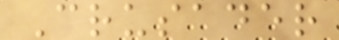Crusader
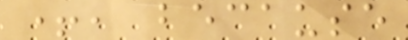+, because
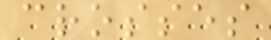crosses
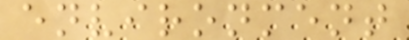environment
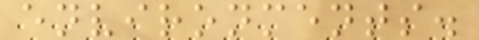environments.
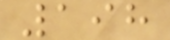198
